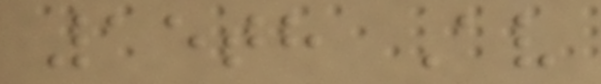15th Av
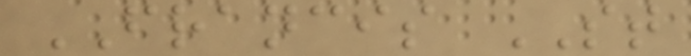FRANCIS ST
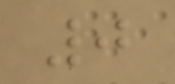0
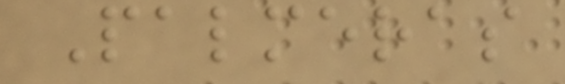Palmeras
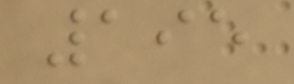195
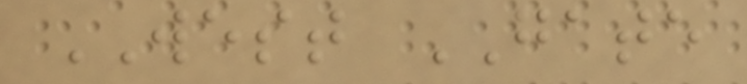WEST GATE
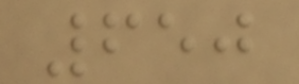650
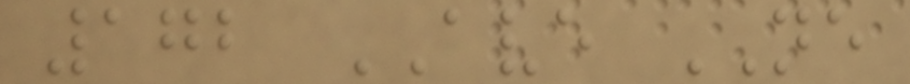172 AVE NE
